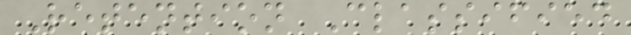Retention Classified
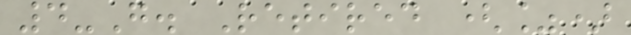4-G. Retired (%)
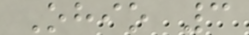Ohio 3
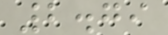2.79
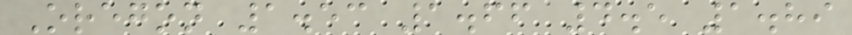Oregon 1.53 1.66 4.5 1.89
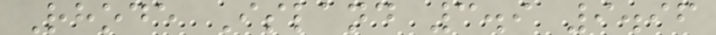Rhode Island 3.9 9.96
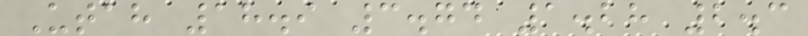Utah 18.9 3.74 1.28 2.3
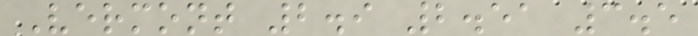Vermont 2.9 2.51 3.5
